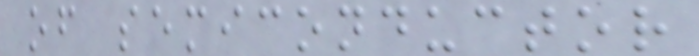of semiconductor
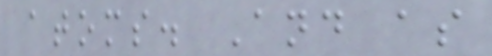atoms. And as
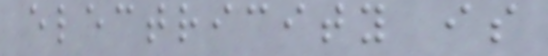electricity is
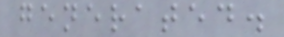generated.
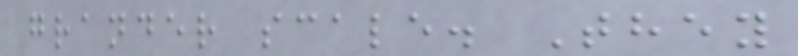grander scale. They
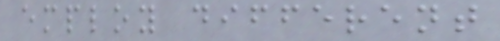employ different
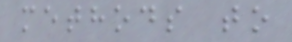methods to
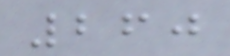260
